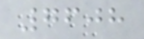7608
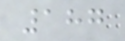187
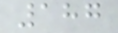187
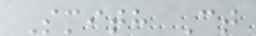Smith Ct
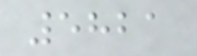5821
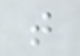t
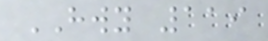HWY 119
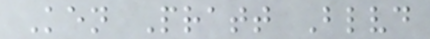Ken Pratt Blvd
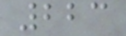223
